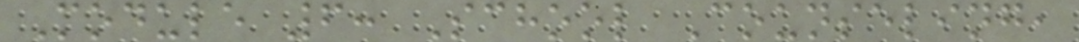Module 6: School Counseling,
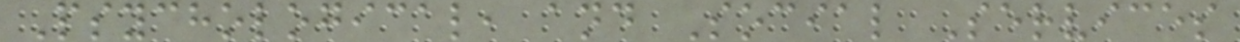Psychological, and Social Services
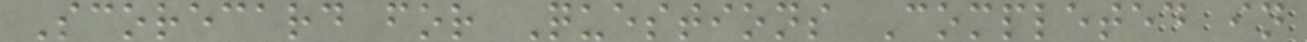Scorecard for Questions Completed in
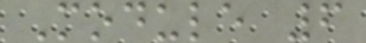Module 6
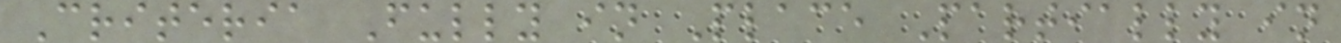Criteria Fully in Place Partially in
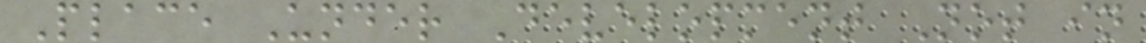Place Under Development Not in
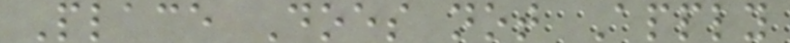Place Does not Apply
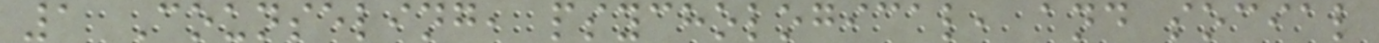1 Counseling, psychological, and social
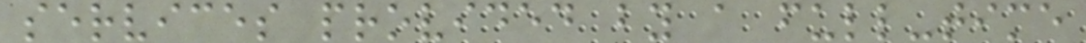services provided by a full-time
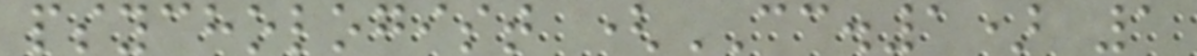psychologist (CC.1) 1
